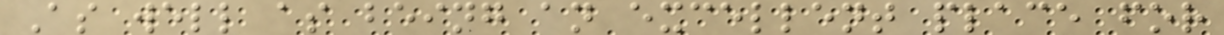As well as being an excellent place for
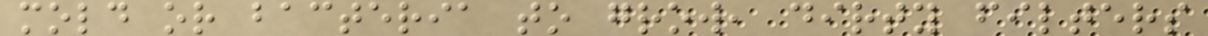mold or bacteria to grow, dirty filters
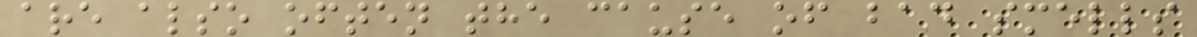are also often the cause of bad smells
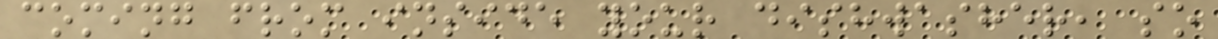coming from inside your dishwasher, so
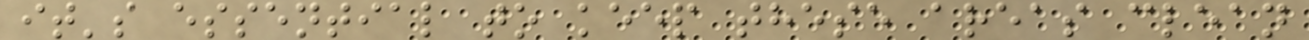it's essential to keep these areas clean
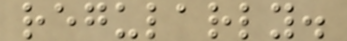regularly.
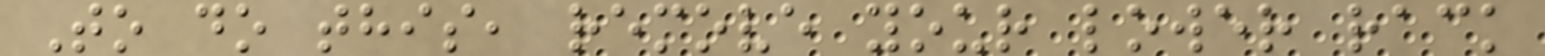To do this, remove your lower rack
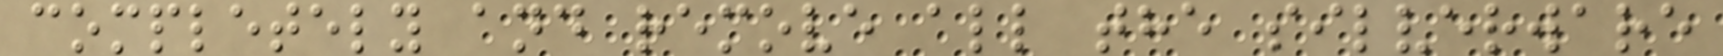completely and remove all the silverware
